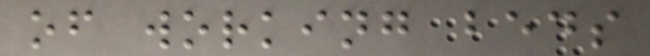of working beds
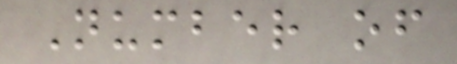Number of
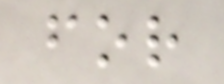for
